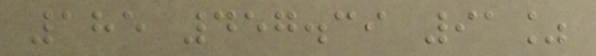185 457.39 91%
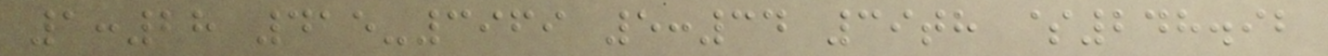1:28 415-3969 5:34 39th $248.92
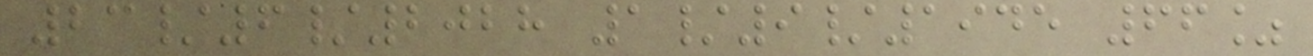23/6/2028 1/9/1945 66%
